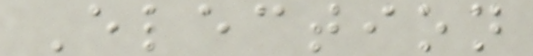Election
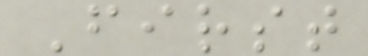First
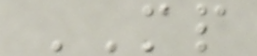MP
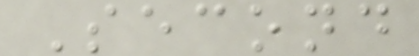Second
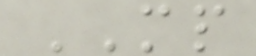MP
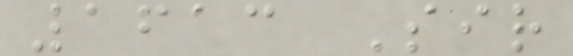1613 Sir
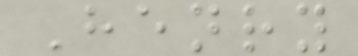Henry
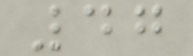47
